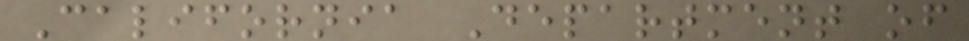California Department of
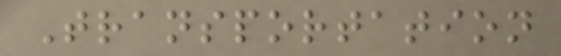Transportation
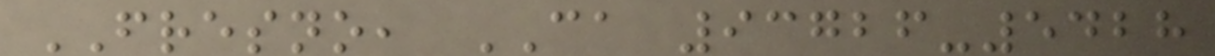FRESNO, CA 93726-5428
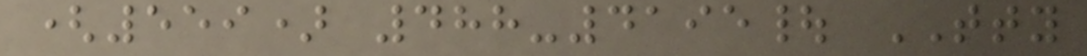(559) 488-4195| TTY
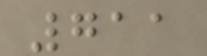711
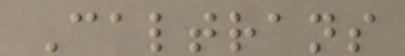Caltrans
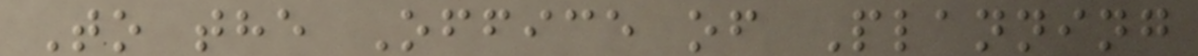To the Office of Planning
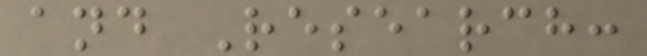and Research:
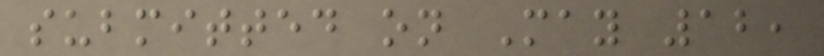submitted on May 12,
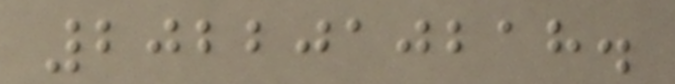2022010218.
